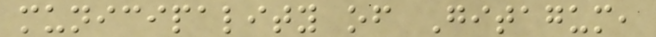municipality of Gitagum,
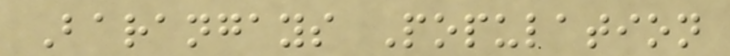Barangays Population
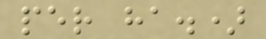per ha.)
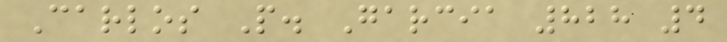Carlos P. Garcia 828 4
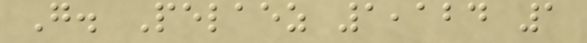G. Pelaez 1,124 1
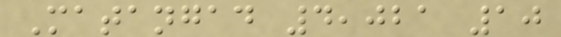Matangad 4,021 10
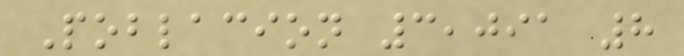Poblacion 3,091 8
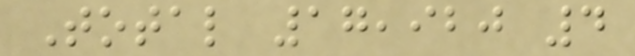Total 17,920 4
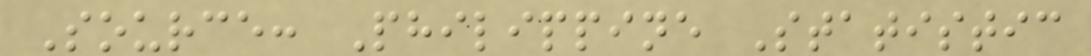Source: Philippine Statistic
